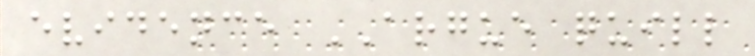evidence ARGUE quill
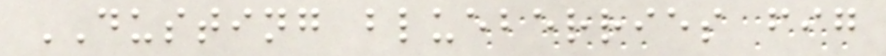DUSTING blueberries fig
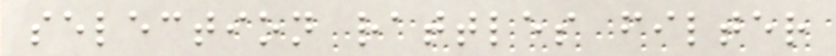selection rattles filter
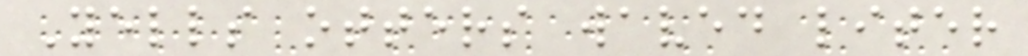Yells otters waved liter
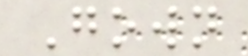Gown
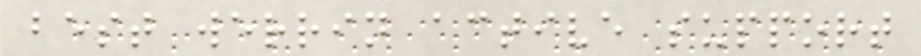best werrin active support
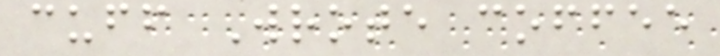cuff Wrote coffee
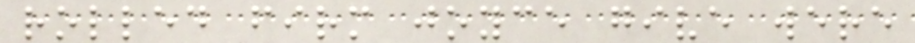rolled firm joyce give were
